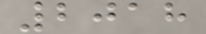2018
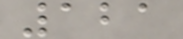121
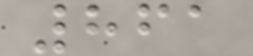861
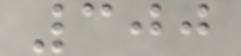300
